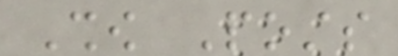Show Posts
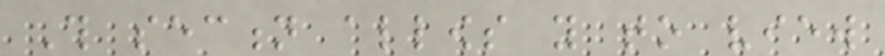This section allows you to view
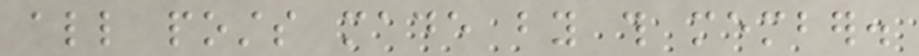all posts made by this member.
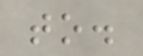to.
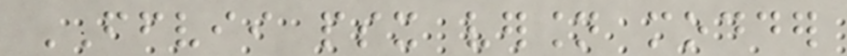FFVII psx version modder
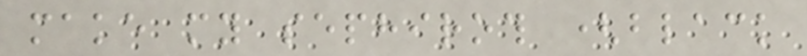make my sephiroth (black
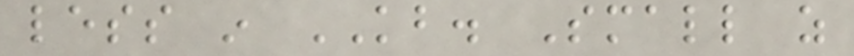less in KB. Small as
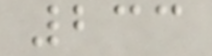233
